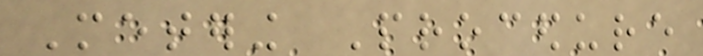Metering Procedure
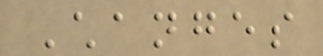Changes
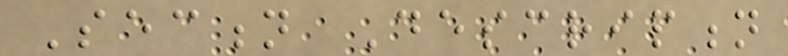Section Description
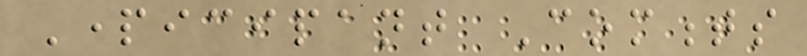Participant Comments
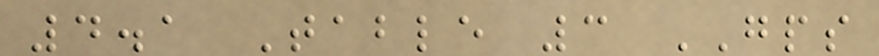4.1 Table 3 GPS
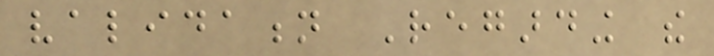validation Regarding the
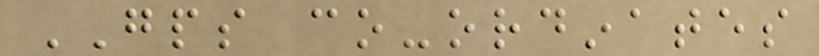GPS co-ordinates
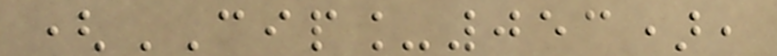(CIP_053),
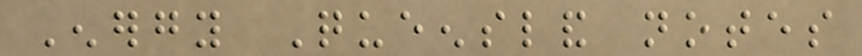Energy Queensland notes
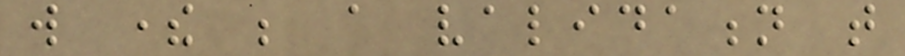will there be a validation that
